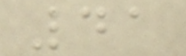41
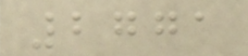2771
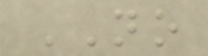NO
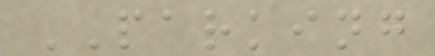PARKING
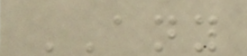ANY
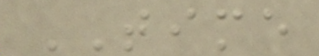TIME
